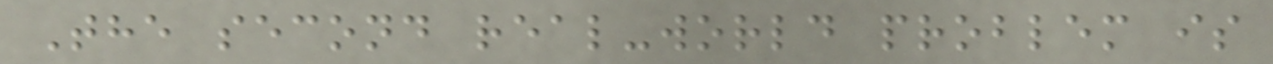The second real-world problem is
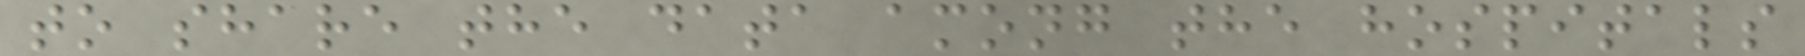to share the data among the hospitals
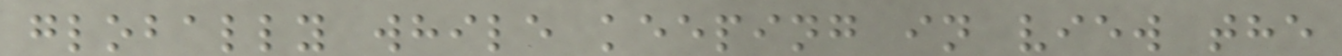globally while keeping in view the
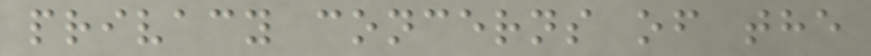privacy concerns of the
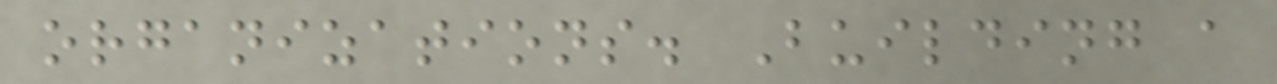organizations. Building a
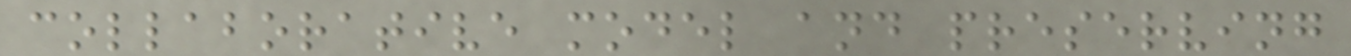collaborative model and preserving
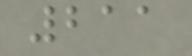211
